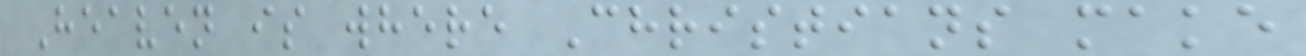Heaven is where Christians make
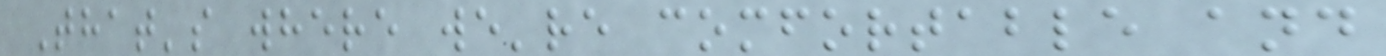That's where we're comfortable and
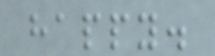happy.
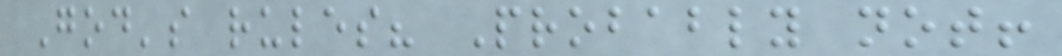God's rules? Probably not!
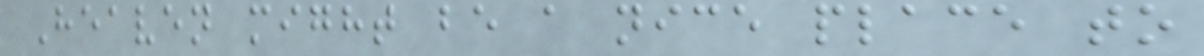Heaven might be a nice place to
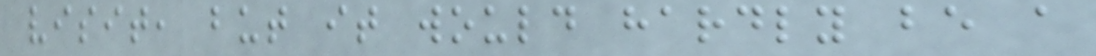visit, but it would hardly be a
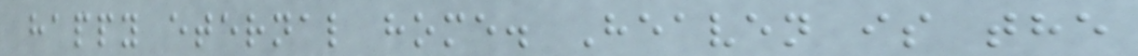happy eternal home. Heaven is the
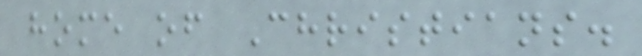home of Christians.
